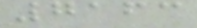7163
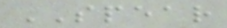SPEAR
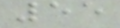55
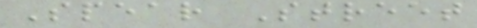Spear Street
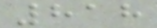818
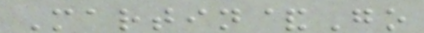Martin&Go
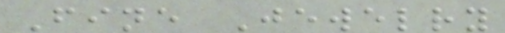Fine Jewelry
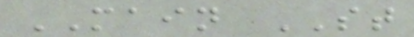MAIN ST
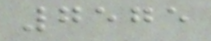7575
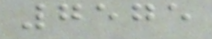7575
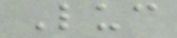Luc
